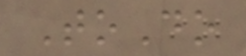ToDo
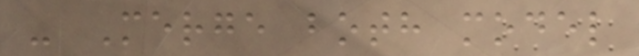- Merge both model
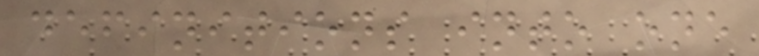definitions into one
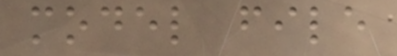model file
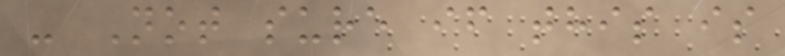- Not sure if this is
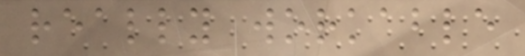really workable
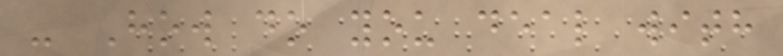- How do you deal with
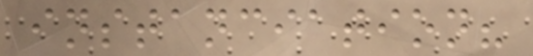instanciation?
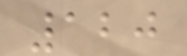120
